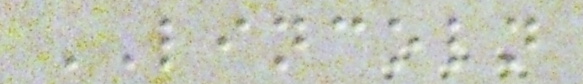LINCOLN
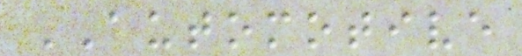AUTOMOTIVE
